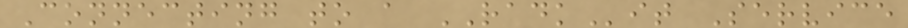Connecting to a RADKit Service
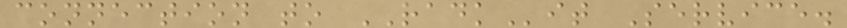connection to RADKit Service.
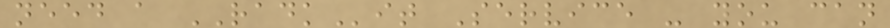need a RADKit Service - you can
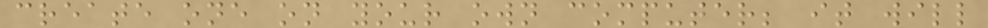create one on your own computer; it will
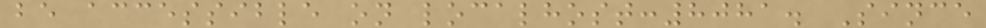be accessible on localhost:8081. Since
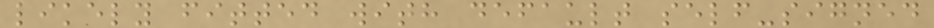likely fitted with default self-signed
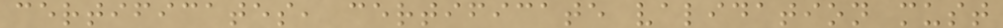certificates, certificate validation must
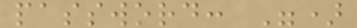password: ")
